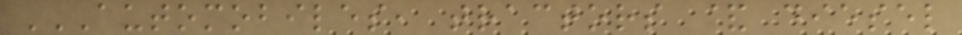AUTOMOBILES, TRACTORS & DIESEL
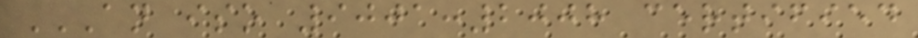AN ISO 9001:2008 CERTIFIED
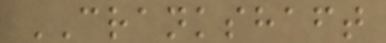CRANKSHAFT
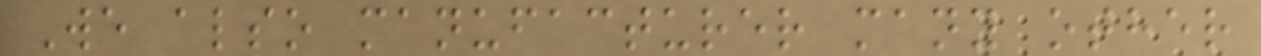We also manufacturer many other
